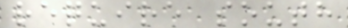require south
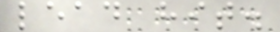lead hit.
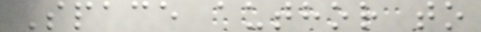Space author to
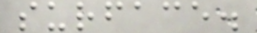surface.
